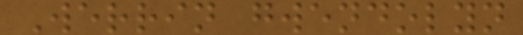Werrin gwendolyn
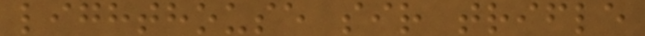lighthouse sir trifle
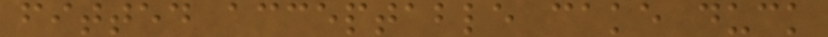fitted acceptable cake duck
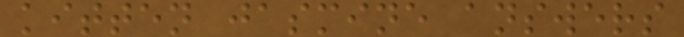kitten jasmine answers
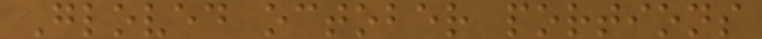Gloved october portions
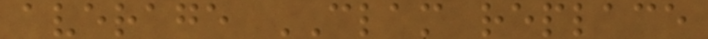average CLAM replace
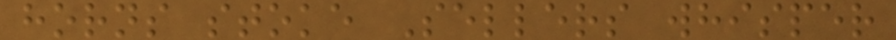horns stoke Sellers whisper
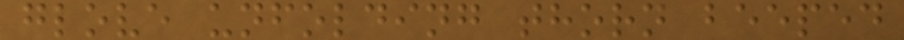glove unfolding thorn beeped
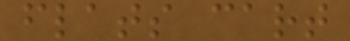flats cart
